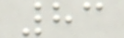83
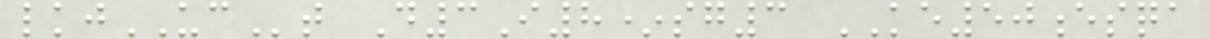lkjUCt D3I8*sg3 KE50esqa
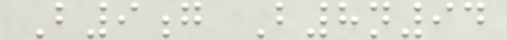B9g B8n94
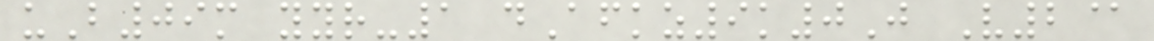uB09m yyr-1 dAfkz9k0J V2@
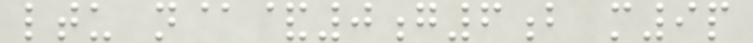ltu n@&0g6b m9p
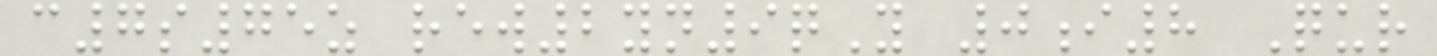c7s75z rew2yn9qY 0i8 Qur
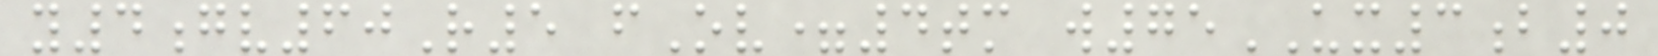y4gv60R5 fOv=4tm w75UX3b0
